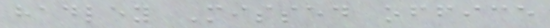hadley Missed office
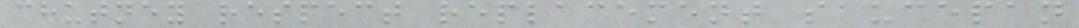chutney respect replacement saucepan
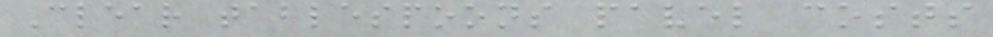Clear tablespoons pavel costs
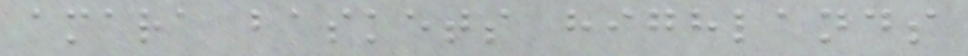amara baskets highlands
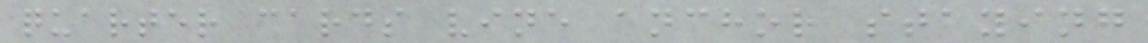quarter cards vine anchor staying
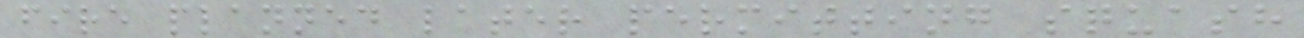fire planned later permitting squash
